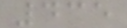435
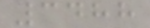3488
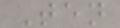Ten
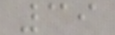39
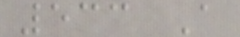533 A
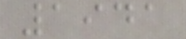1941
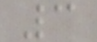3
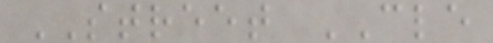STREET CLE
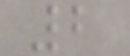2
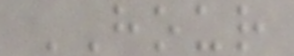HOUR
